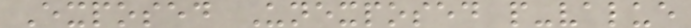Exposed Unexposed p-value
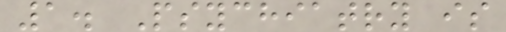1. Psychiatry is
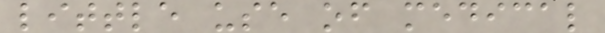little use of medical
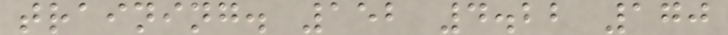training. 152 4.22 170
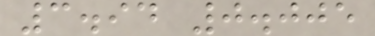3.94 0.005
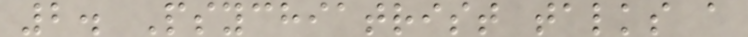2. Psychiatrist talks a
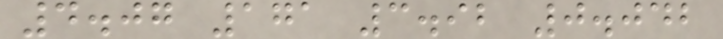4.07 171 3.92 0.042
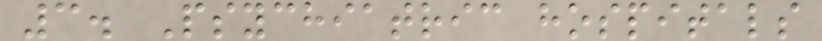3. Psychiatric hospitals
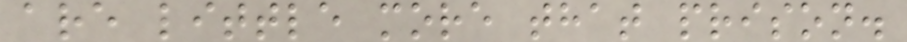are little more that prison.
